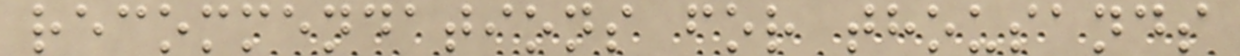recommendations for thousands
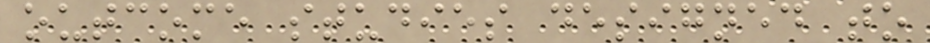outcome studies designed to
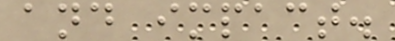and impact.
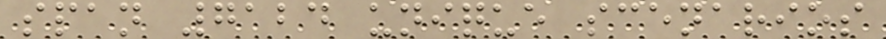span 7124 unique scenarios
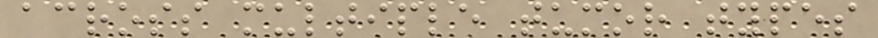across multiple tumor types
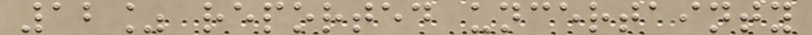12% reported uncertainty
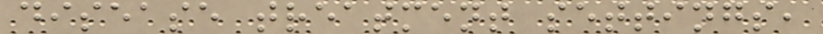disease treatment settings,
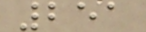251
